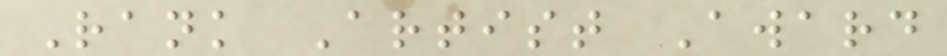Rank Artist Award
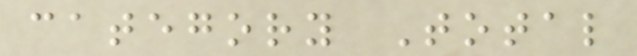category Total
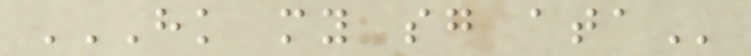HK MY SG ATA
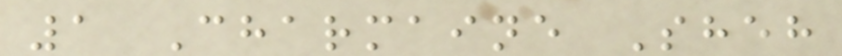1 Charmaine Sheh
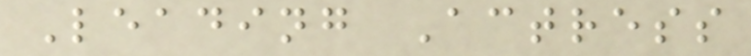Leading Actress
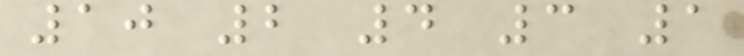10 2 4 3 1
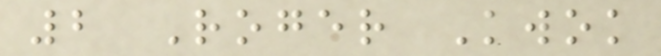2 Roger Kwok
